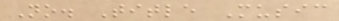No. Title Music
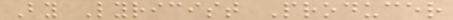By Lyricist Producer
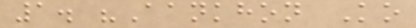1. "Aankhon Ko
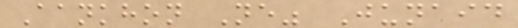Aankhon Ne" Junaid
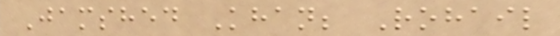Jamshed Khan; Rohail
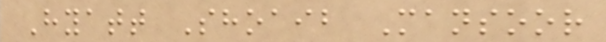Hyatt Shoaib Mansoor
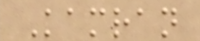Kamran
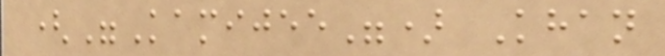("Kamijee") Khan
